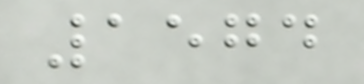1574
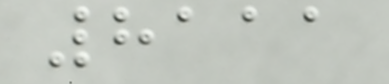8111
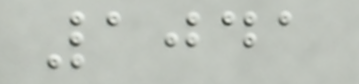1041
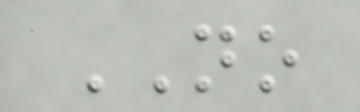NO
